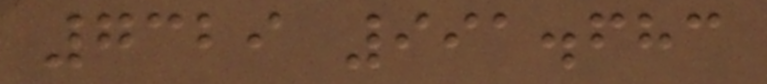7329 991.683
